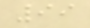99
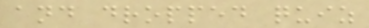and dropped quiz
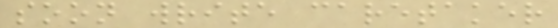soon write caretaker
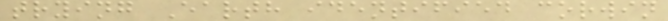trying Earth identified corwin
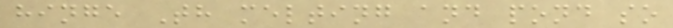hinge Th melting and pond so
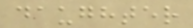daughter
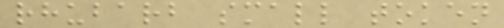rhubarb small token
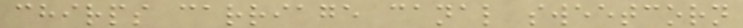chirps carriage canal sweetcorn
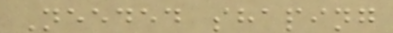Needed shaping
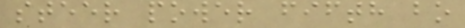steer power fifth bo
